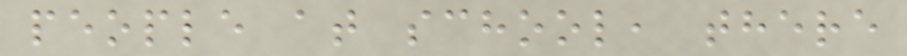people at school, there
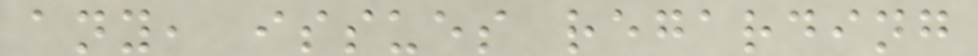any, issues regarding
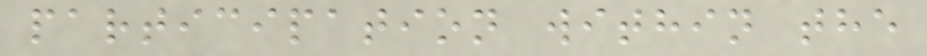participation within the
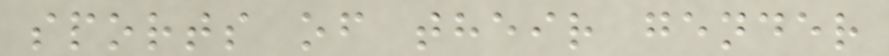sports of their gender
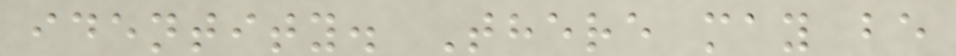identity. There may be
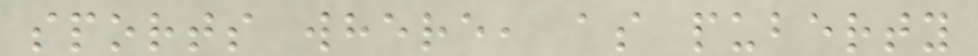sports where, as puberty
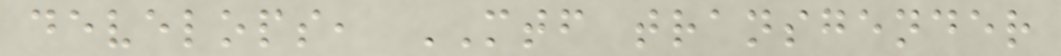develops, MTF transgender
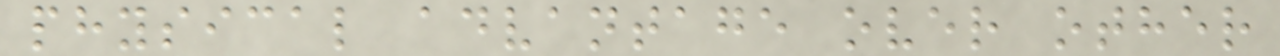physical advantage over other
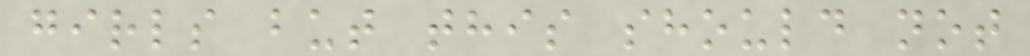girls but this should not
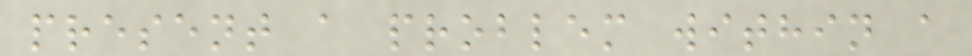present a problem within a
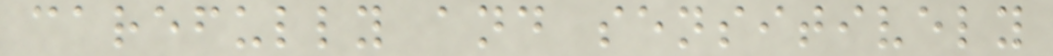carefully and sensitively
